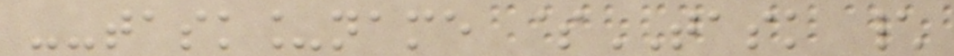--task_name $TASK \
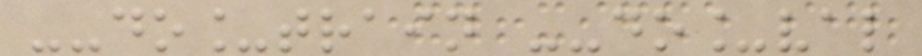--do_train --do_val
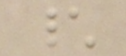\
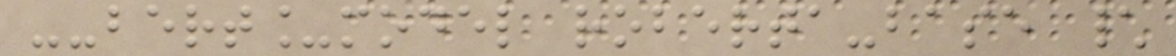--bert_model roberta-base \
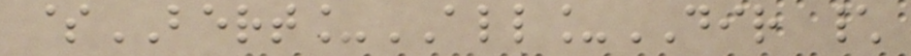$BERT_ALL_DIR \
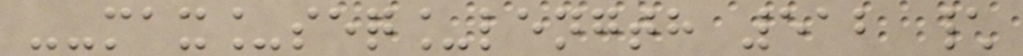--max_seq_length 512 \
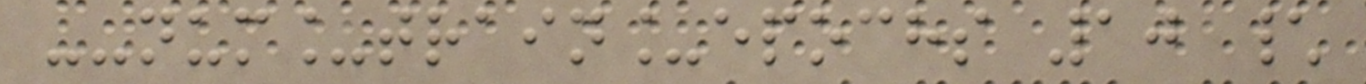--num_train_epochs 10 \
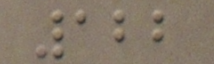122
